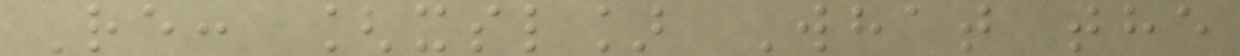Re: [xsl] What the
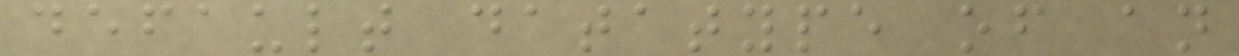default datatype of an
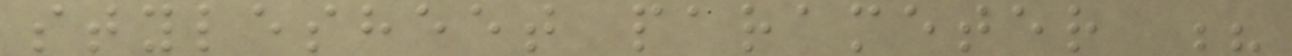stylesheet parameter ?
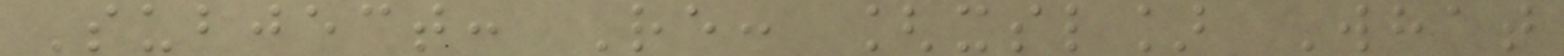Subject: Re: [xsl] What
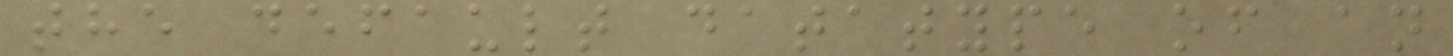the default datatype of an
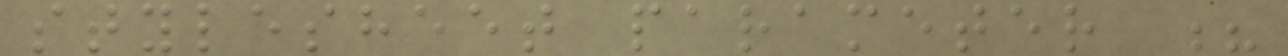stylesheet parameter ?
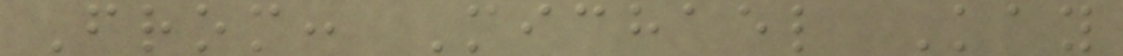From: Michael Kay
